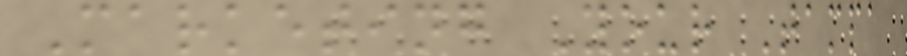Marketing Your Tampa
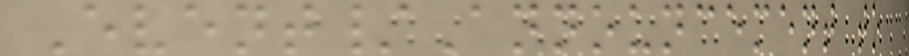Event/Announcement to
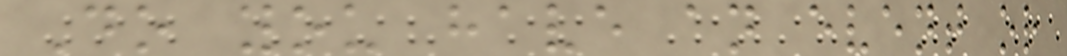Do you have an event or
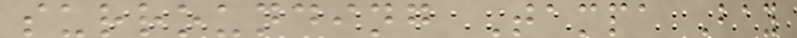surrounding Tampa Bay
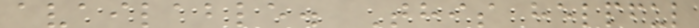available. This helpful
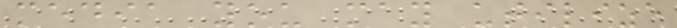media you may utilize
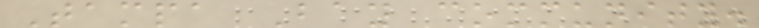Tampa Bay community.
